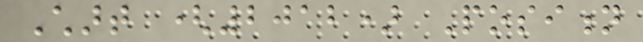Chart (2012) Position
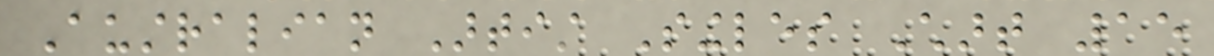Australian Artist Singles Chart 15
